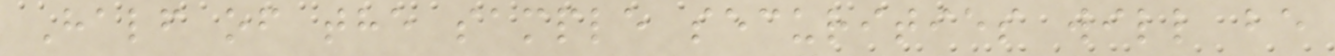Half of the sample securities will be
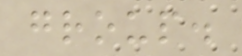group.
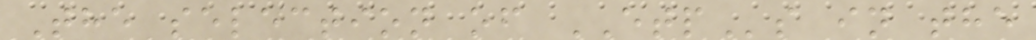The selection of ETPs in the
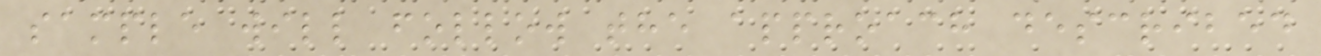sample will follow the approach described
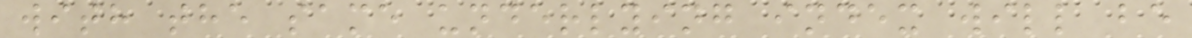with the same underlying index will be
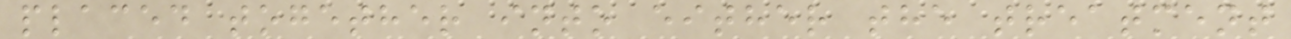placed together into either the treatment
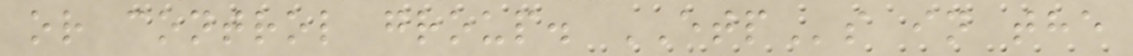or control group. ETPs in the
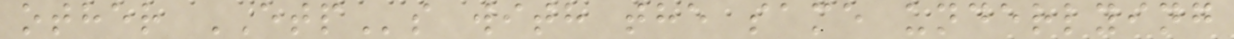other ETPs with the same underlying
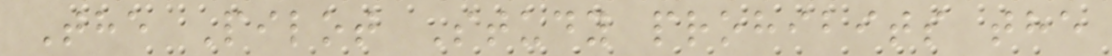The Pilot Study prohibits the
